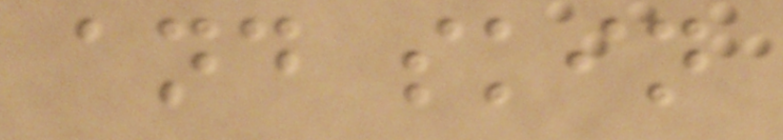and skin
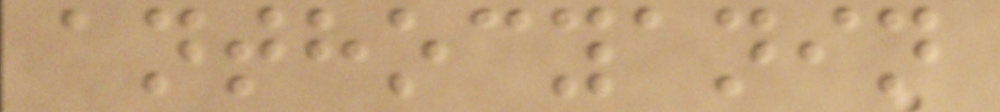anthocyanin
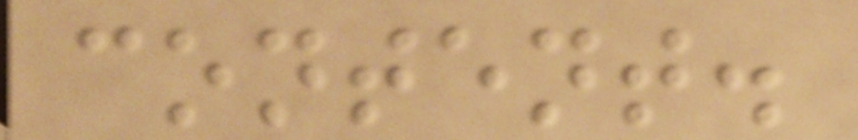content.
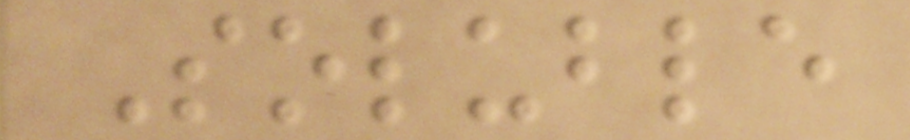Soluble
